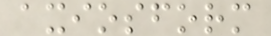axiosform
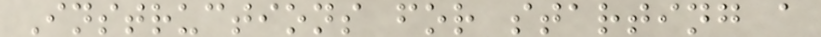Instructions for starting a
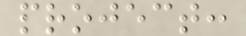project:
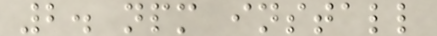2. npm install
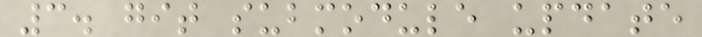3. git submodule update
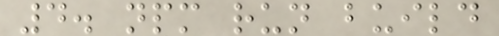4. npm run build
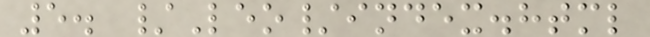5. /Leo/index.html
